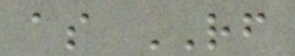as RF
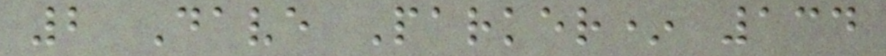2 Dave Parker* 134
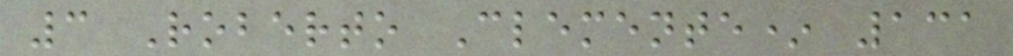3 Roberto Clemente* 131
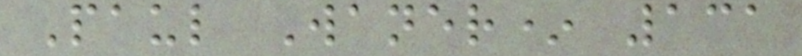Paul Waner* 131
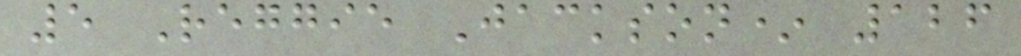5 Reggie Jackson* 126
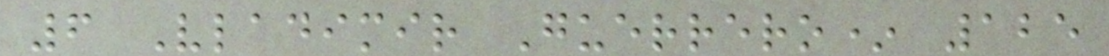6 Vladimir Guerrero* 125
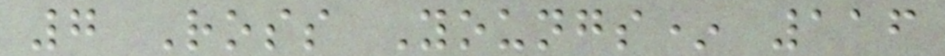7 Ross Youngs* 116
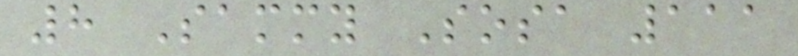8 Sammy Sosa 111
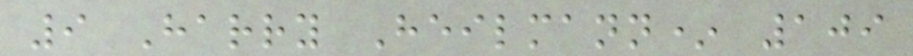9 Harry Heilmann* 109
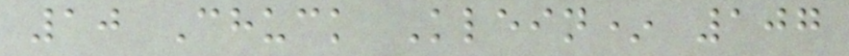10 Chuck Klein* 107
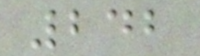242
